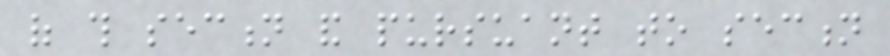of this section and pursuant to section
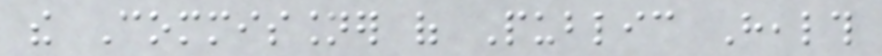the Commissioner of Public Health
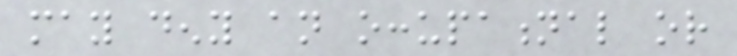may deny an occupational or
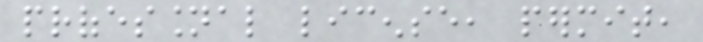professional license, permit,
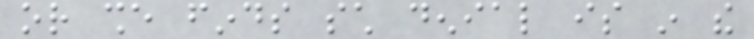or she finds such denial is in the
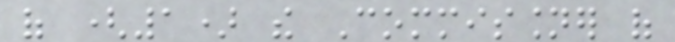of (1) the Commissioner of
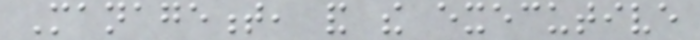Management, and the executive
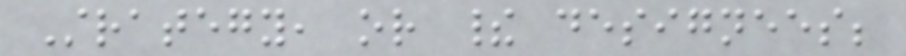Strategy, or their designees;
